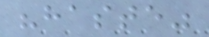"haste"
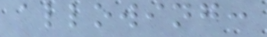allowing:
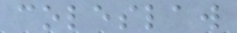coleslaw
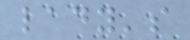lady's
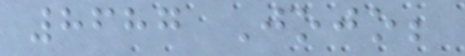8687 Jojo;
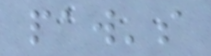paw's
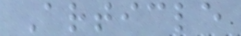Article
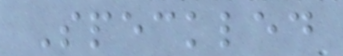Speckled
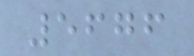5676
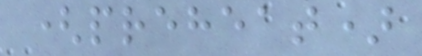(preheat)
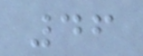46
